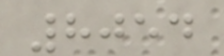8054
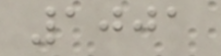1001
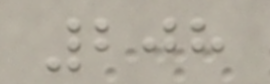208
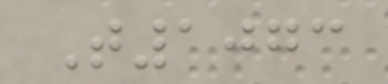T1073
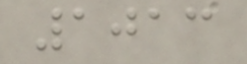1013
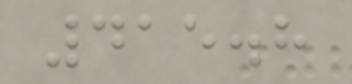415.8
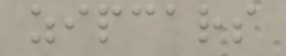zipcars
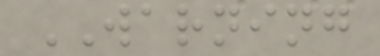WARNING
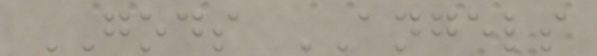GODS ANGELS
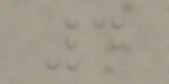4
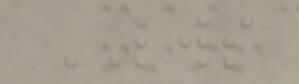LWS
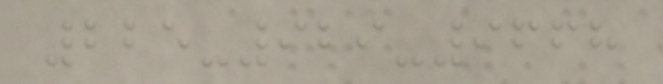225-929-9668
